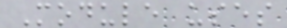Module uses
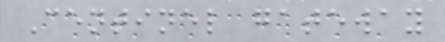Centinel gateway
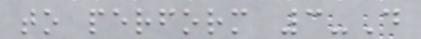to perform 3-D
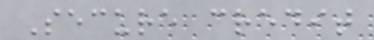Secure credit
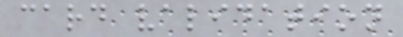card validation
